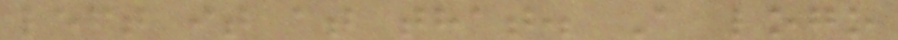left it at that. A logo
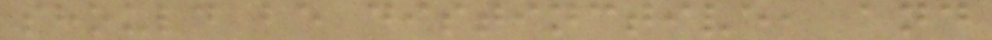should be distinctive, and
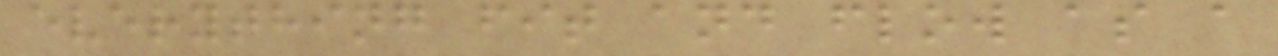everything fit and flow as a
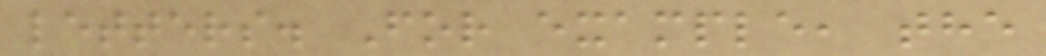letters. For example, the
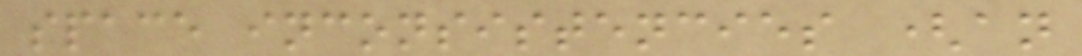space inconsistencies (an
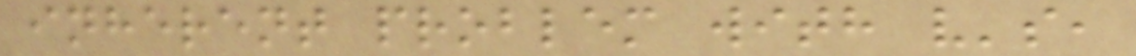inherent problem with v's,
